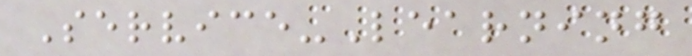Service-Learning
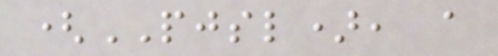(PJSL), a
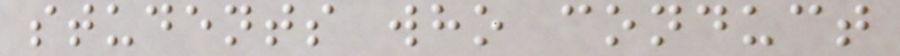students who conduct
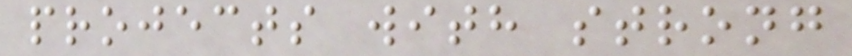projects with strong
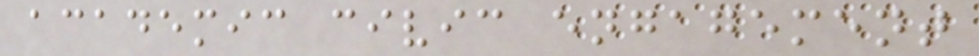academic civic engagement
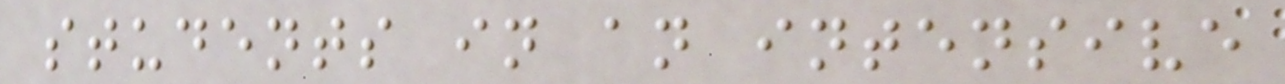students in an intensive
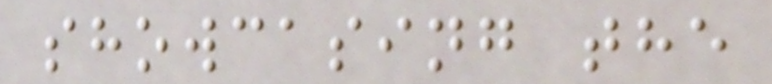showcasing the
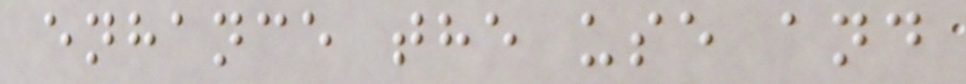enhance the use and
